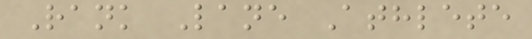Rank Lane Athlete
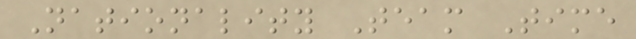Nationality Team Time
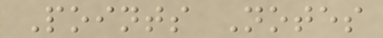Points Notes
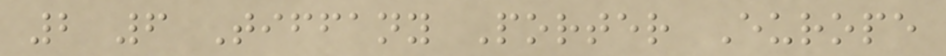2 6 Tiffany Porter Europe
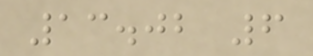13.02 6
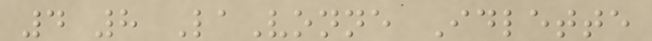4 8 LaVonne Idlette
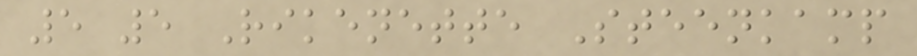5 5 Rikenette Steenkamp
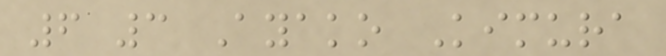6 3 Ayako Kimura
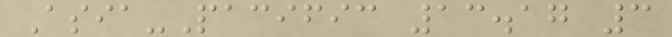Asia-Pacific 13.17 3
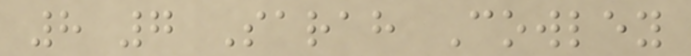8 7 Sarah Cowley
